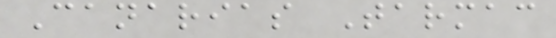Canarias Tarmac
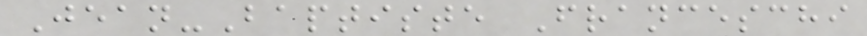Jean-Baptiste Franceschi
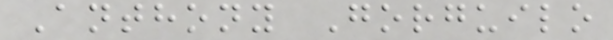Anthony Gorguilo
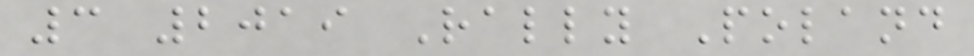3 2019 Rally Poland
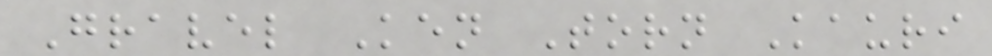Gravel Ken Torn Kauri
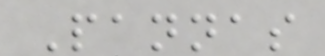Pannas
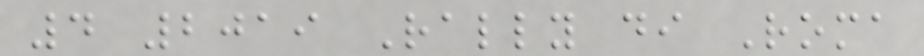4 2019 Rally di Roma
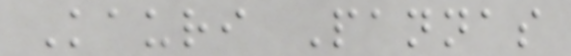Kauri Pannas
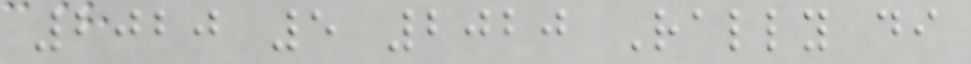2020 5 2020 Rally di
